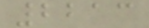2213
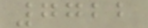7722
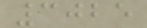3025
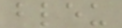bleu
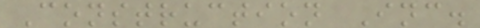Construction Inc.
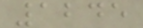1245
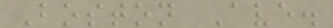Boston Ave.
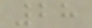28
